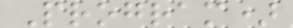Program)
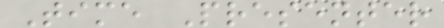Time Presenter
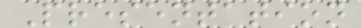Presentation
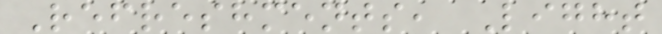Refreshments, Light
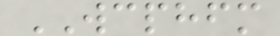WCPHFM
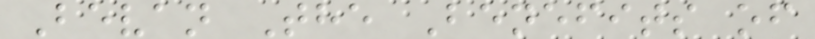Bevan The Benefits of
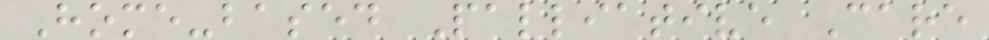Home-based Palliative Care
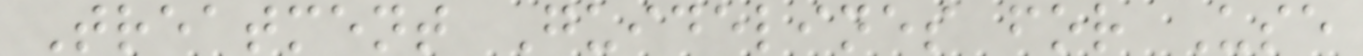Treatment Guidelines for Use
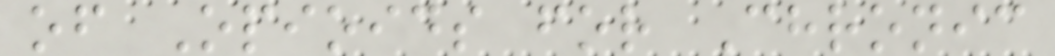of Opioids for Chronic
